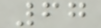67
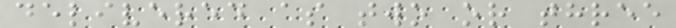delivered as two or three
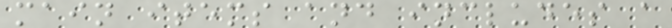main items and includes a
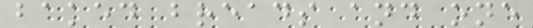baked breads and one
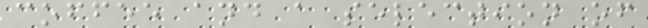coffee and a selection of
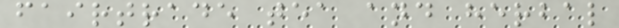fairtrade tea and herbal
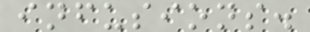infusions.
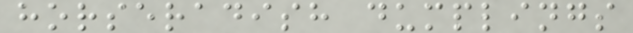horseradish dumplings
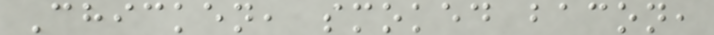Chicken, smoked bacon,
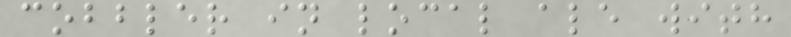cobbler in local ale with
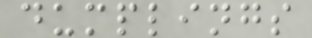dumplings
